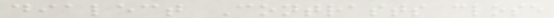dialect Contrasts close
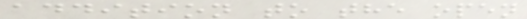addition to the open
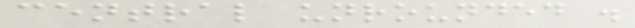central unrounded .
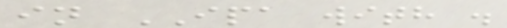in IPA with .
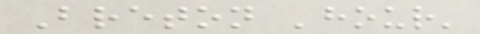Breton 'hour'
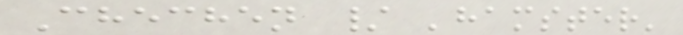Chechen / 'hamster'
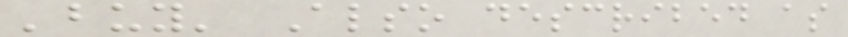'buy' Also described as
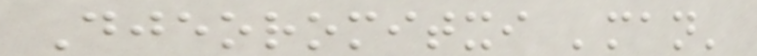Djeoromitxi 'man'
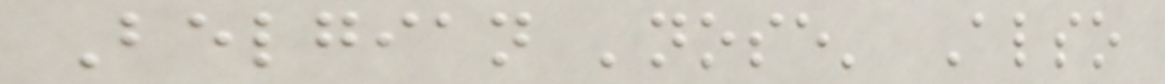Belgian 'nose' Also
